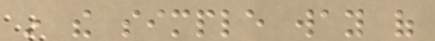in the simple way of
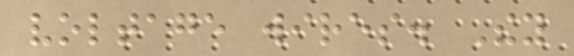voltage wires. They
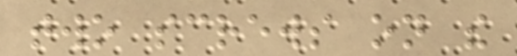two screws on the
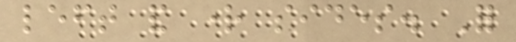left and right sides. For
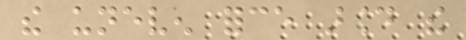the uneven force around the
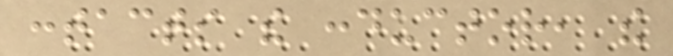contacts the conductor, the
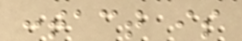contact is
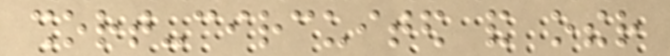short-circuited and other
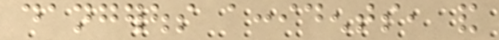dangerous accidents, and
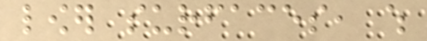lower surfaces, which
